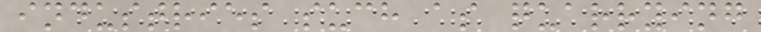industries such as quarrying
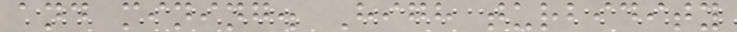and mining. High turbidity
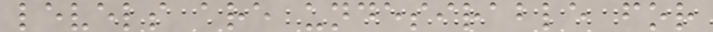levels are undesirable for
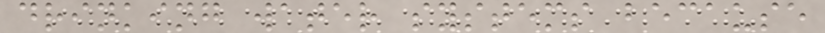drinking water systems because
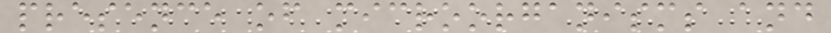presence of microorganisms and
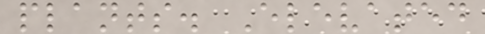plants. Elevated
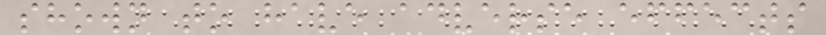shown to have adverse effects
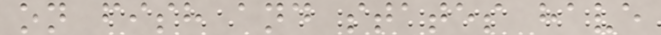on fish and states have
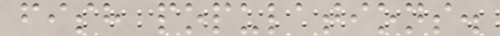fish populations.
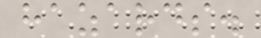hazards.
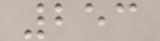253
